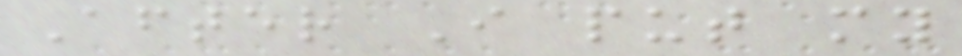After I put my
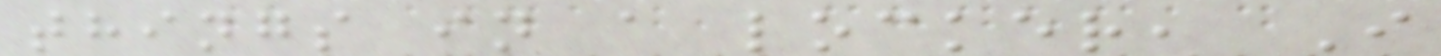things in a locker, I
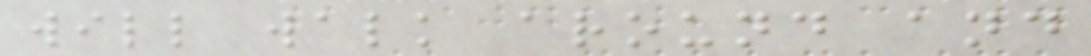will walk around and
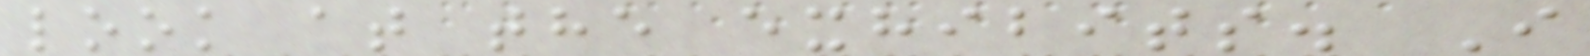look at the exhibits. I
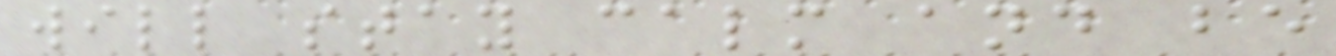will stay calm and be
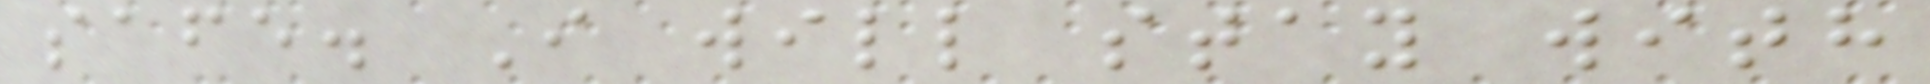safe. I will stay with
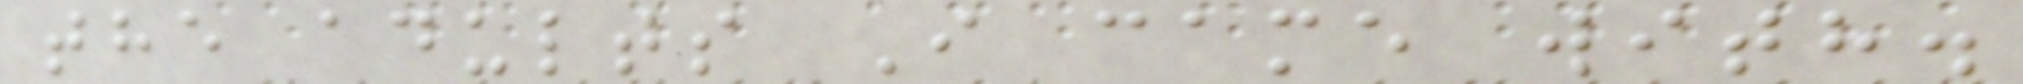the adults I came with.
